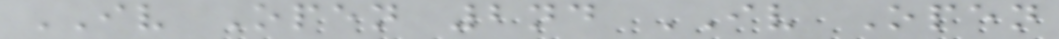IV Open 2nd IV Open
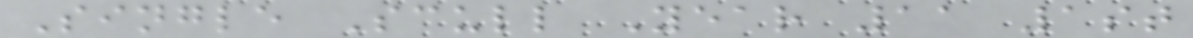Single Scull Year 11 1st
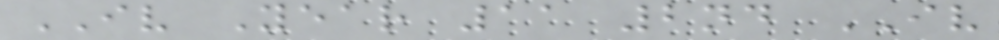IV Year 11 2nd IV
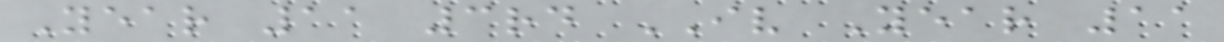Year 11 3rd IV Year 11
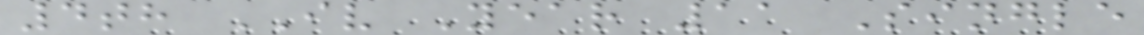4th IV Year 11 Single
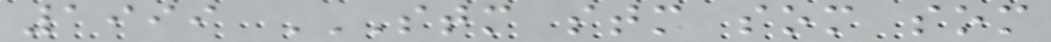1999 STM STM SOM SOM
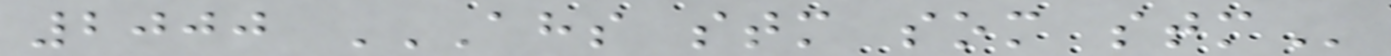2000 AHS STM SOM STM
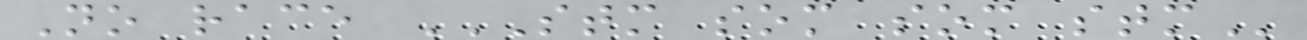No race STM SOM SOM STM
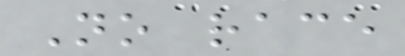No race
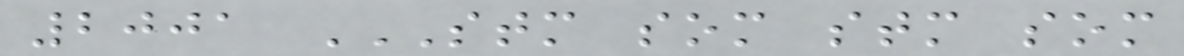2001 STM SOM STM SOM
